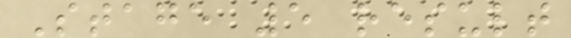Stage 5 result
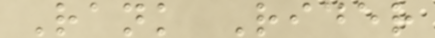Rank Rider
